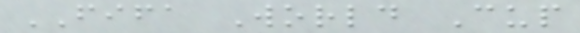FIFA World Cup
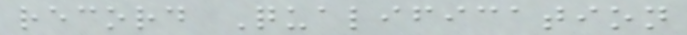record Qualification
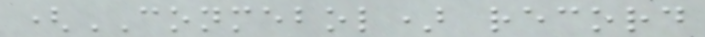(CONMEBOL) record
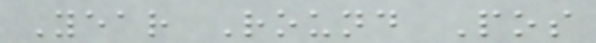Year Round Pos
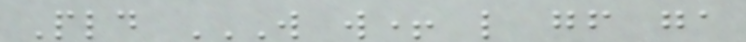Pld W W+ L GF GA
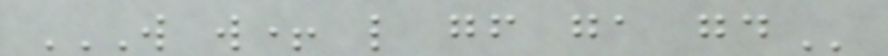W W+ L GF GA GD
